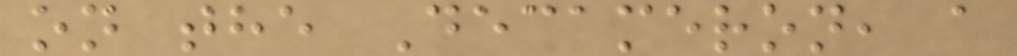on the Decameron, a
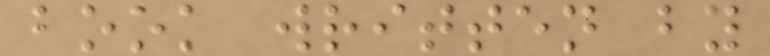book written by
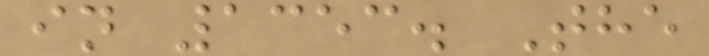in 1353. The
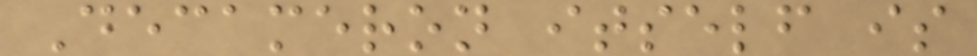Decameron itself is
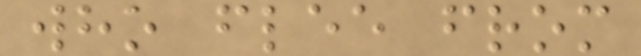who flee from
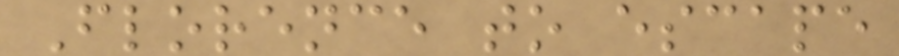Florence to escape
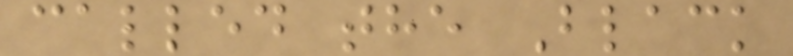called the Black
